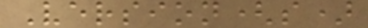Version(s)
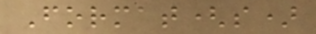Format(s)
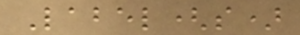Label(s)
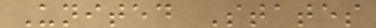United States
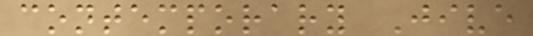contemporary Jive
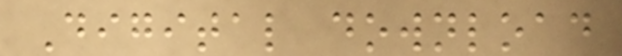Digital download
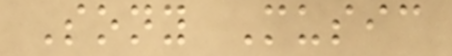Sony Music
